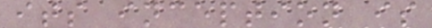its inception is
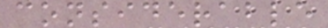considerable
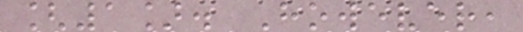[1]. However,
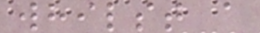whilst a
